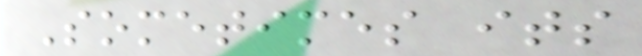Sometimes its
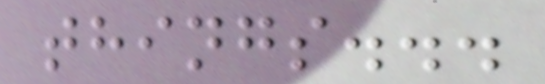things...
